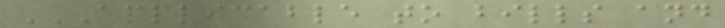APPLICABLE TO BILLS AND
